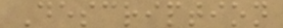Description
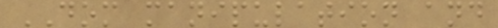DOM manipulation and
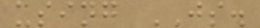using JS.
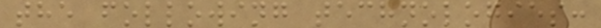the following technologies:
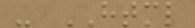- HTML
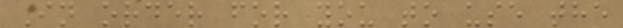In order for you to use the
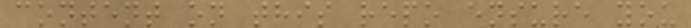content on this repo ensure you
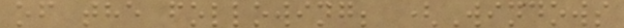of the following; (Windows
